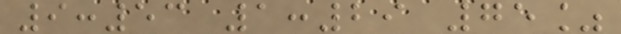9:53 1:29 75%
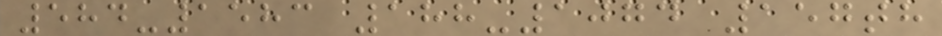584-1583 188-1074 157th
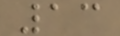13
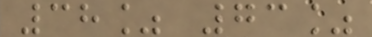38% 73%
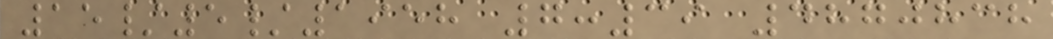15/5/1958 7:39 4870838
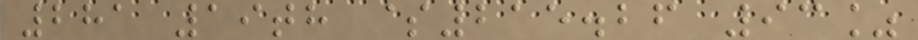281 19th $215.26 93%
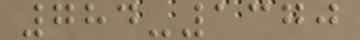784-1370
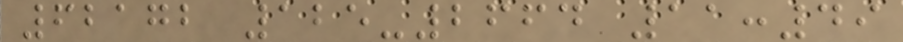62172 125-2664 11:49
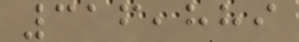316,889
